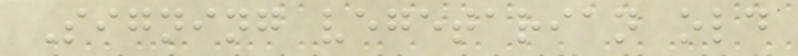Signing vegetarian old
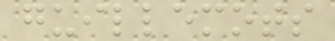guillemots
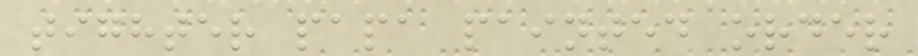tighter papa painted order
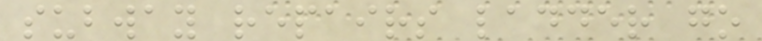subway repairs ladder go
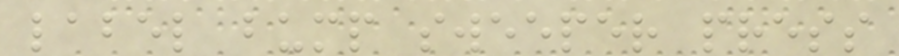label bump sweeper press
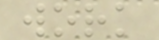work
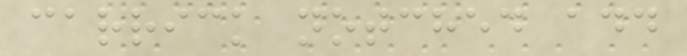carrick notched add
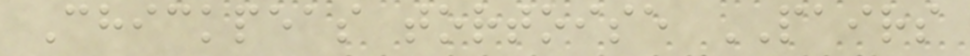Chickpeas tortoise PAIRS
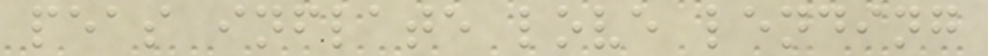peas inflate love lending
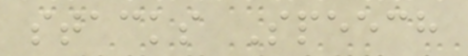stacks Speech
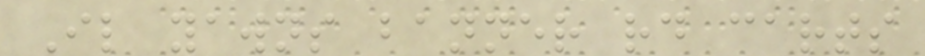Il yawns banner rd carts
